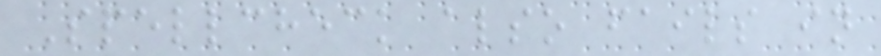Spellcheck also fails in
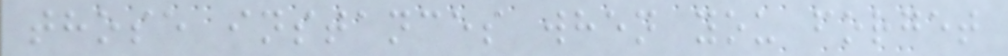those instances when you forget
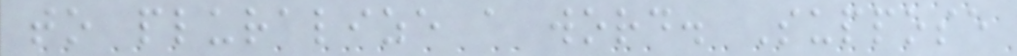to pluralize a word. Suppose
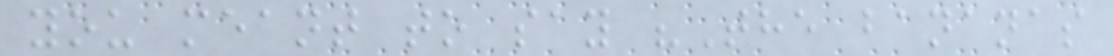you meant to say "The bananas
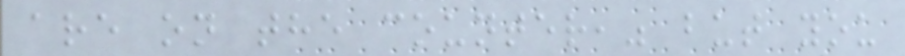are on the counter," but you
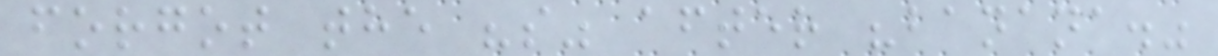forgot the "s" after "banana."
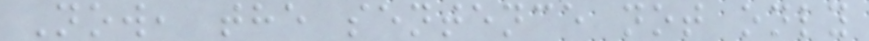Now, the sentence not only
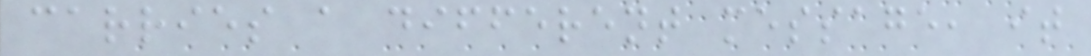carries a different message, it
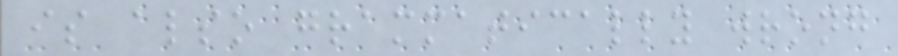is also grammatically wrong
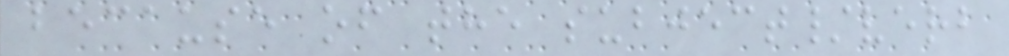because of the subject/verb
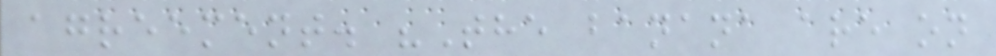agreement. "The banana are on
